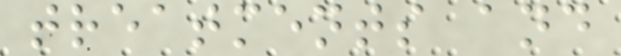treatments and
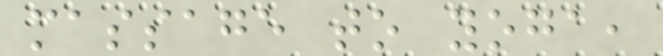massage to yoga,
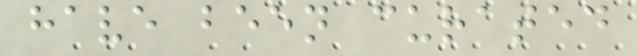have been curated
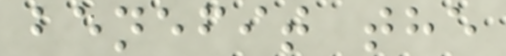benefit the
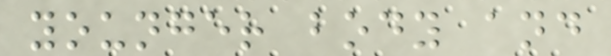younger body and
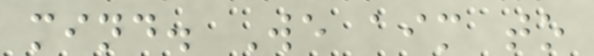mind. We aim to
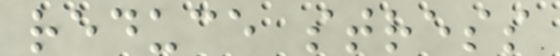reduce stress
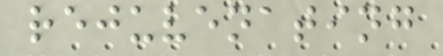rejuvenating
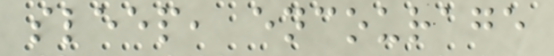sleep, encourage
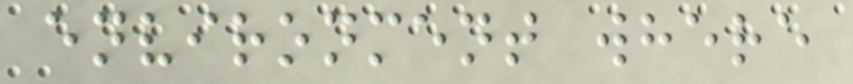environment where
